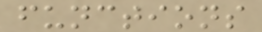functions
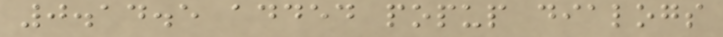0.14.5 added popup dialogs
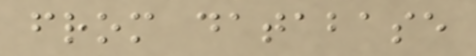from database
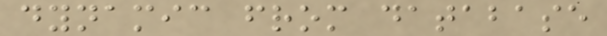dynamic from database
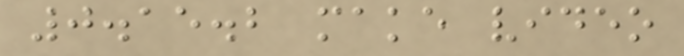0.15.2 make video
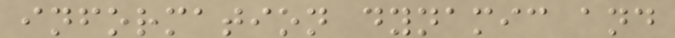information dynamic and
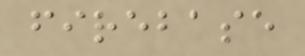firebase
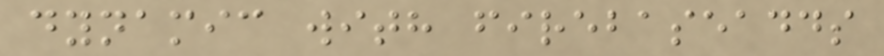dynamic with firebaseadds
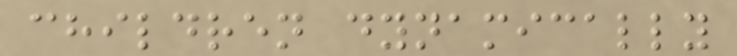children dynamically
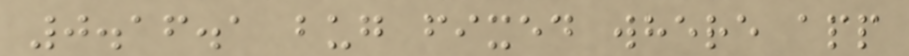0.16.1 bug fixed where app
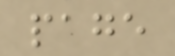page
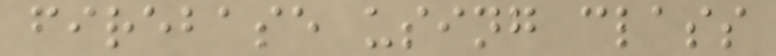firebase using class
